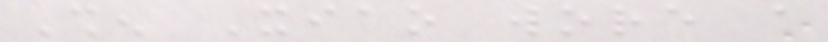Shen Xiao wore a
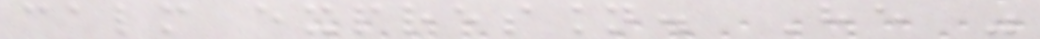calm expression. He was
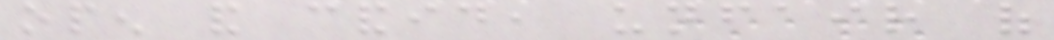open and candid, unfair of
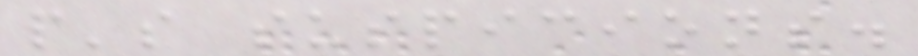people's suspicions.
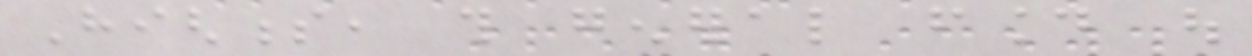Highness, this general found out
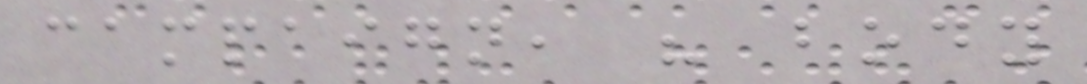campaign, his body
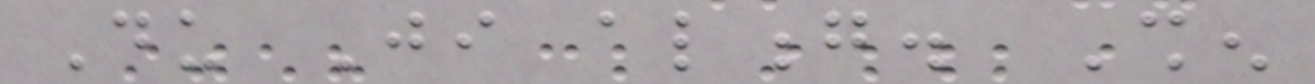Du Ji along. Shen
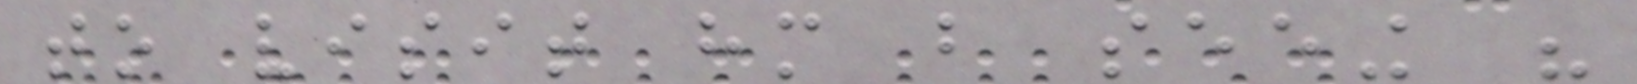to visit him but seeing his
